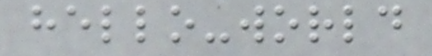hello-world
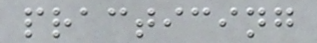practicing
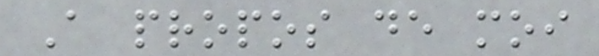A propos de moi
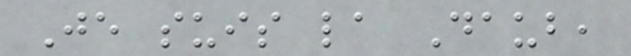Je suis la Daub,
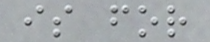is for
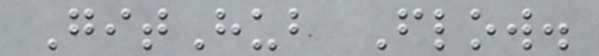GitHub Flow.
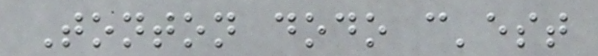Tonton dodo c'est
